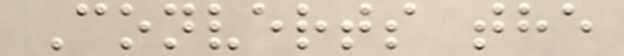Converts the
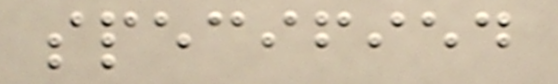specified
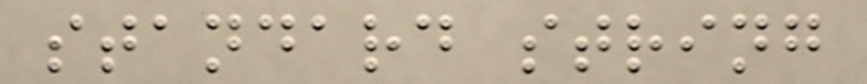standard string
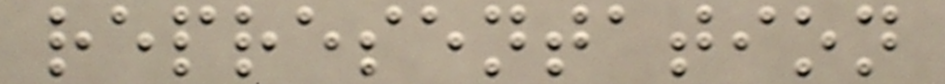representation
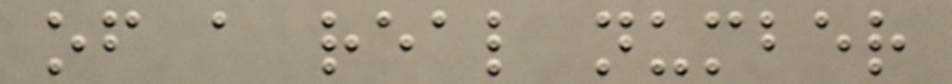of a real number
